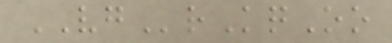VGrKqOo
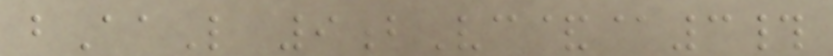bAaL 9bVc&@3#
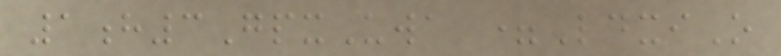1h3GpxUwa =LdxiO
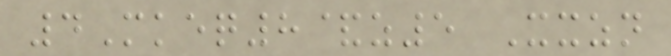4Mkeq8&z5 Xxzn
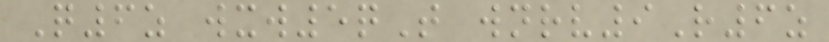Q6z wxw5qT wnrv9R6z
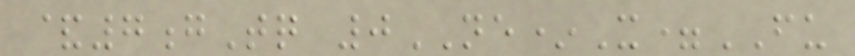&7gTq 0NE*X=FU
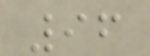96
